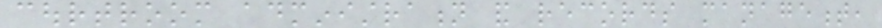courtroom administration and records management,
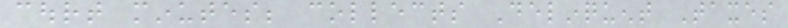court minutes; collects Delinquent Taxes
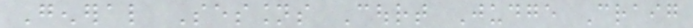General Sessions Court Judge Craig
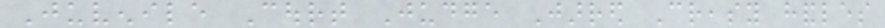Juvenile Court Judge Jarred Creasy handles
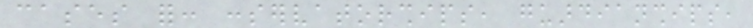cases for: conservatorships, guardianships,
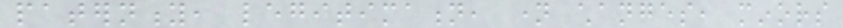paternity, legitimation, name changes, minors
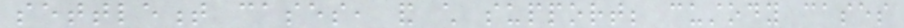settlement cases, and child support; custody cases
